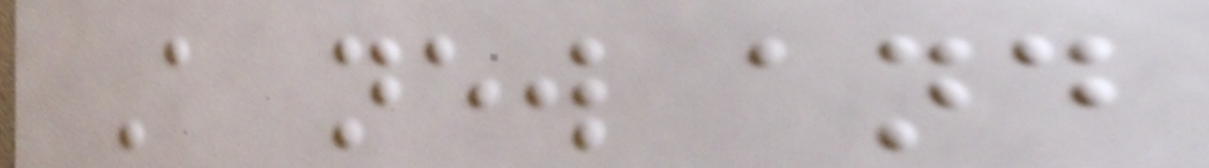A new and
